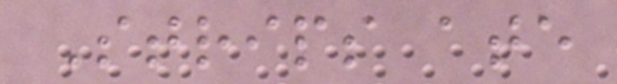Strips ate
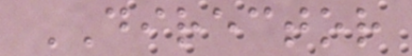DIRECTOR
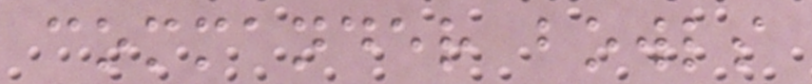commander bowls
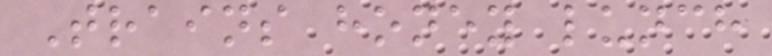Trains honey lunch
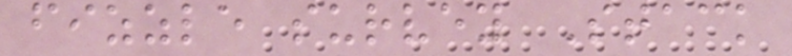fizzle survey Stack
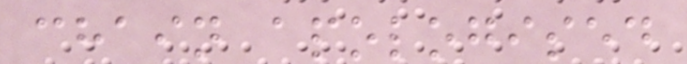chain apologised
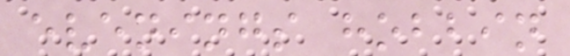evenings hobbin
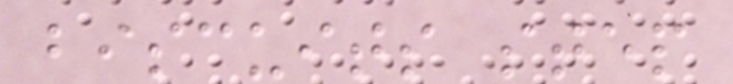biscuits step
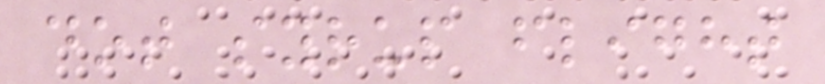dot syrup flight
